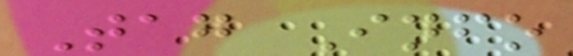Tag Info
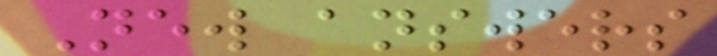New answers
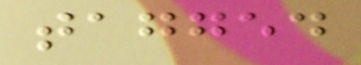tagged
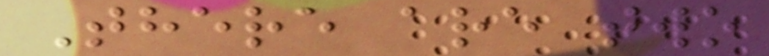There are two
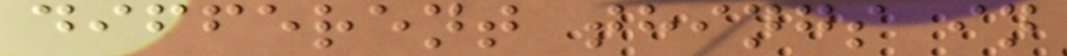different things in
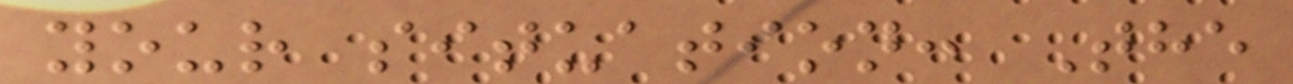your situation: The
